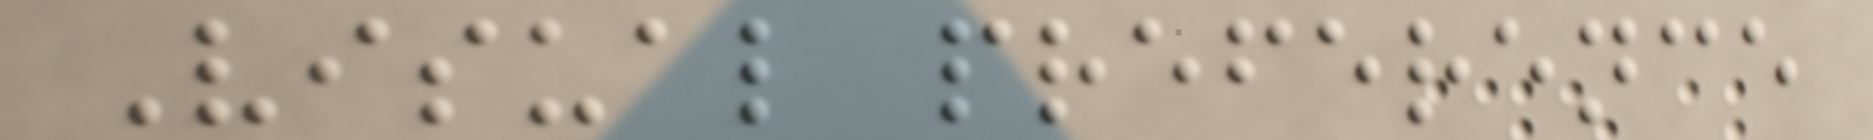Visual preference
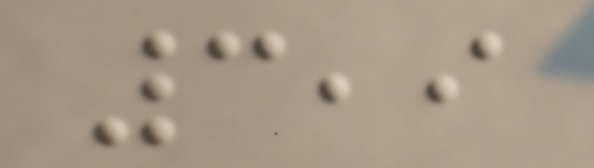3,9
